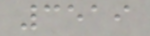3519
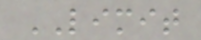LIMIT
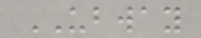UBWAY
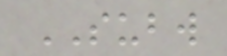SUBW
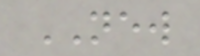NEW
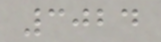3024
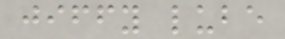jiffy lube
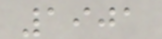1901
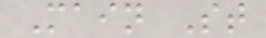Main St
